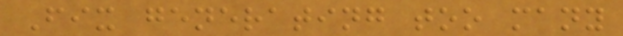Fix generating too many
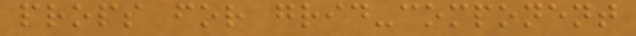props for grid-component
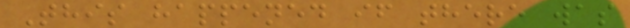This happened if there was
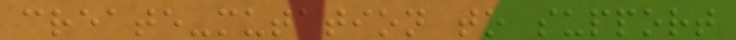create-mutation to support
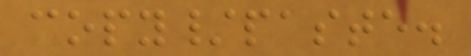copy/paste.
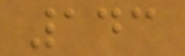143
